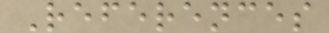References
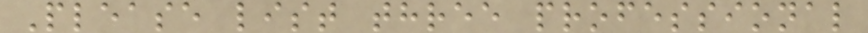Please list three professional
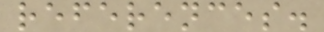references.
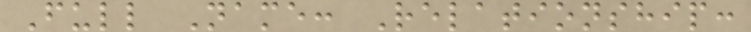Full Name: Relationship:
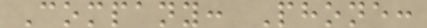Company: Phone:
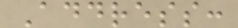Address:
